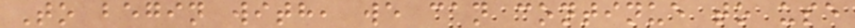To begin with, we can continue to use
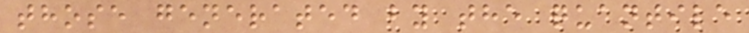those generated by the quantile
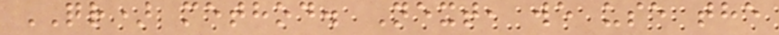QR) method. Next, we use the
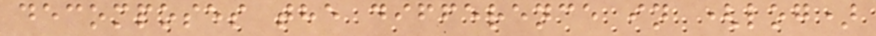decomposes the difference in (log)
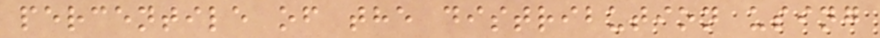percentile of the distribution using
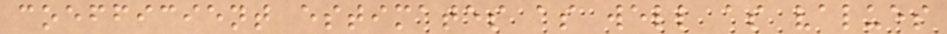coefficient estimates as well as values
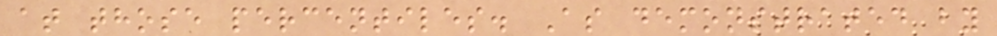at those percentiles. As demonstrated by
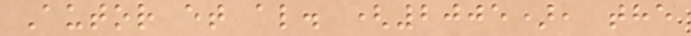Autor et al. (2005), the
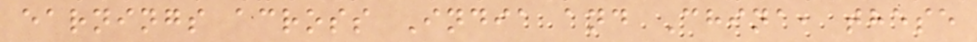earnings across India and China, these
